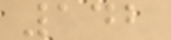142
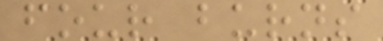four burns
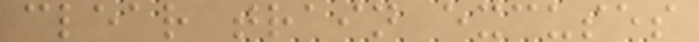clear train excuses
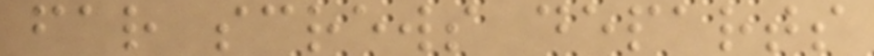far screws departs
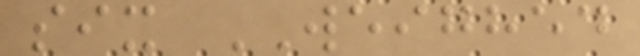six WEIGHED
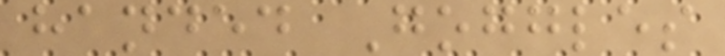handed Goggles
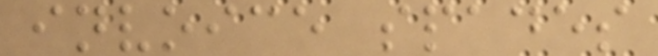invoice spades
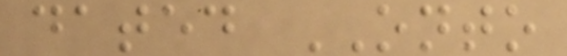dated ONTO
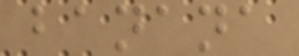banana
